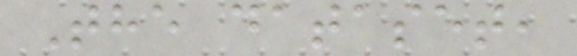The dataset,
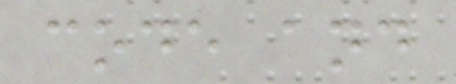code and
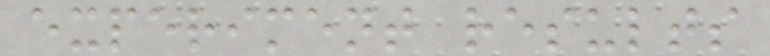experiment results
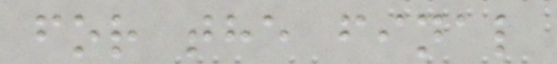for the final
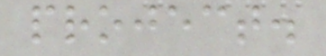project.
